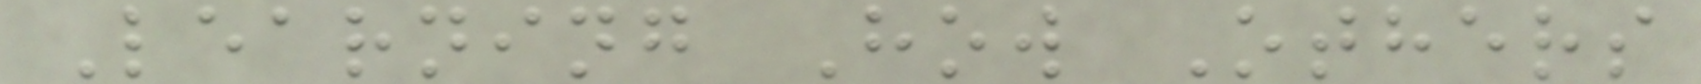Learning How Others
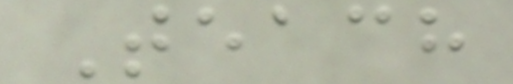Teach
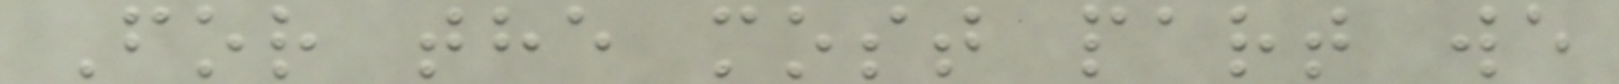For the most part we
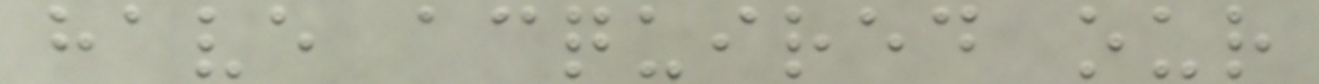have acquired our
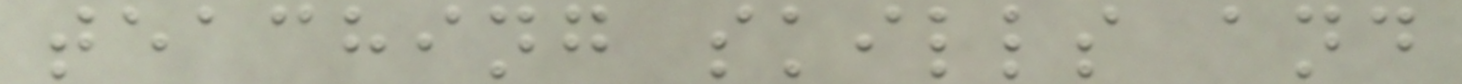teaching skills and
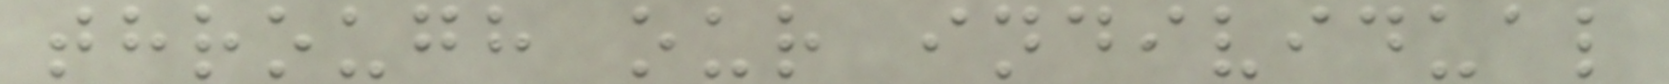through our individual
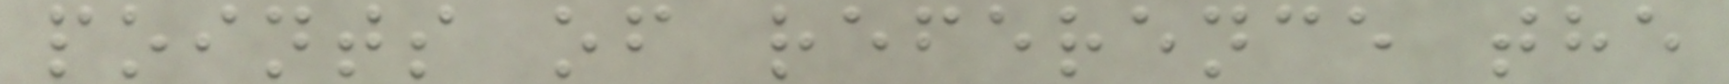points of reference the
